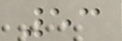53
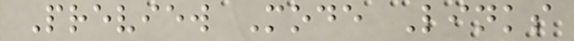Preview Mode Links
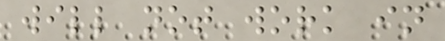will not work in
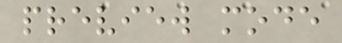preview mode
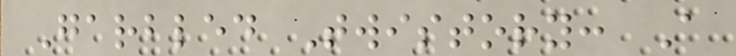Garbled Twistory: A
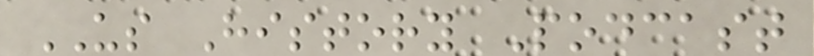US History Podcast
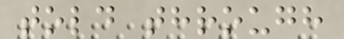told through
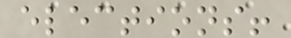elections!
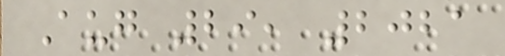Aug 29, 2021
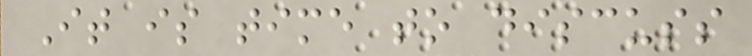It is time to discuss
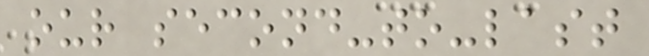our second-to-last
